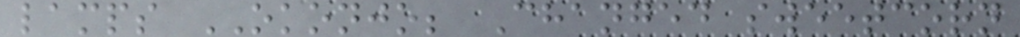lamps OKONJO; Changed sweetcorn
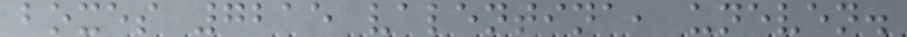boxes 7215 valentina, uneven.
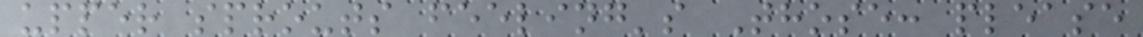upper sprouts feeling's Those: please
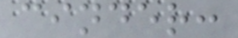cinder:
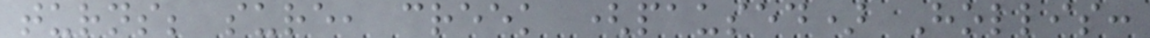turns; sure, creek (paused) Hollis:
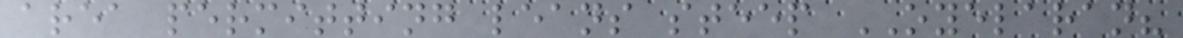area permitting leans steep OYELARAN?
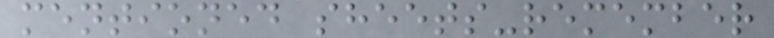mentioned sheets-remember
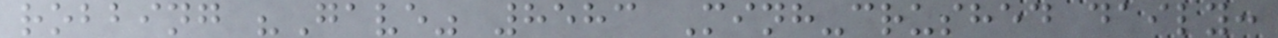robbing "Gave" 8583 Minh-crushed daily:
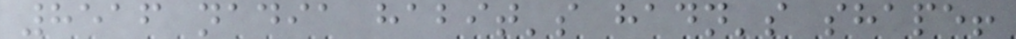8516 nadia habit's hadn's shape!
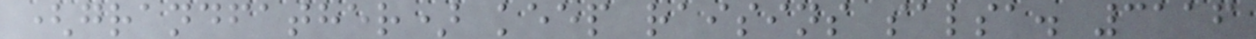(grandfather) keep raisins salsa. 3116
